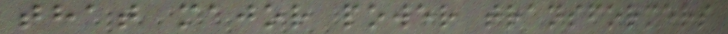that major power transformers
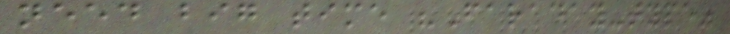need big time "Faraday-type"
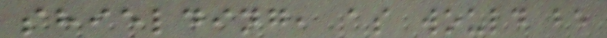shielding, as would be
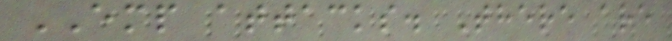EMP attacks. There are
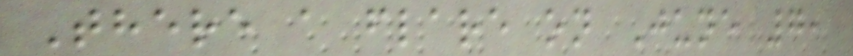There a flare on June 7,
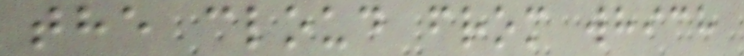the cloud from which
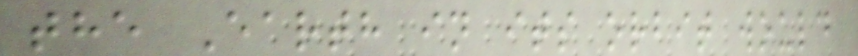the Earth in its orbit would
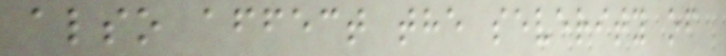also affect the severity of
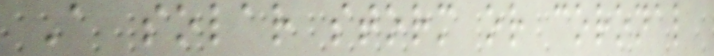A solar storm or coronal
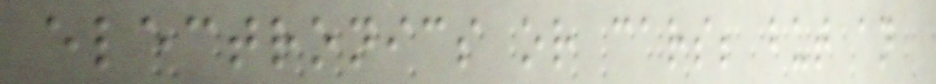electronics or cars; but an
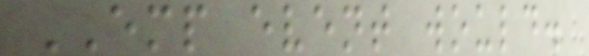EMP event would.
